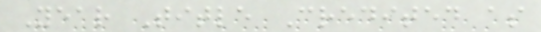Year Title Credited as
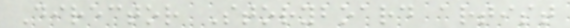Director Storyboard artist
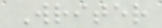Writer
